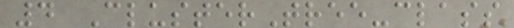4 ClusterTree-class
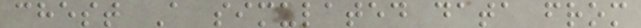chest A simulated data from
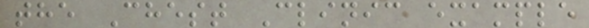the Chest Clinic example
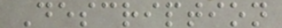Description
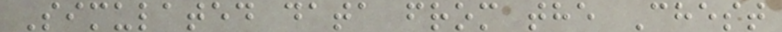Simulated data from the Chest
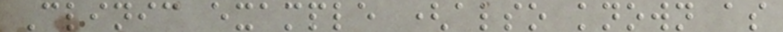Clinic example (also known as
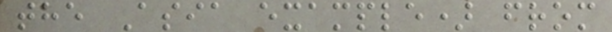the Asia example) from
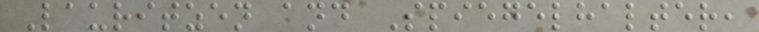Lauritzen and Spiegelhalter,
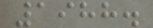1988.
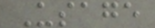Usage
